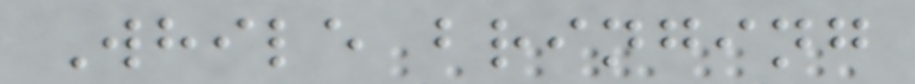While bringing
